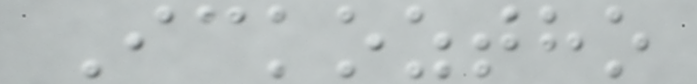Ickoztho
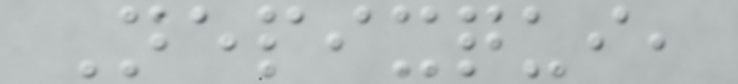Nepixqui,
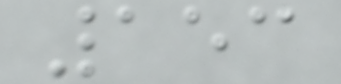153
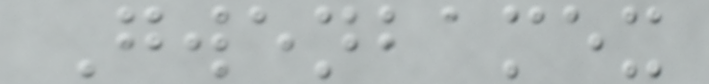Gwenbamex
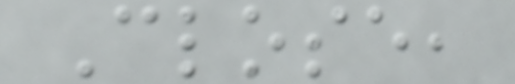Close,
